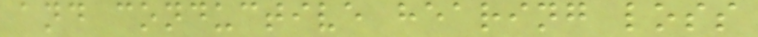and conductive hearing loss
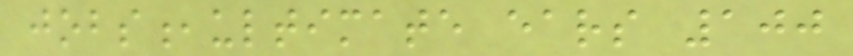jobs,ultimate ears 100
